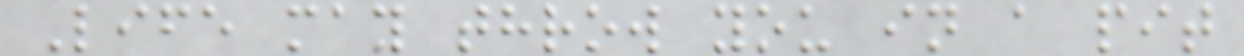Life may throw you in a pit
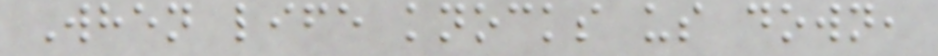When life knocks us down,
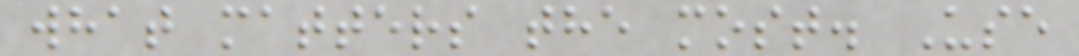what matters the most. Use
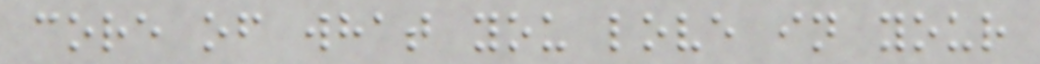core of what you love in your
